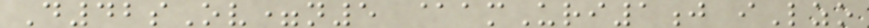D42sOv=n5 @amUri1j iLzo
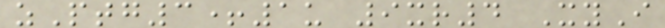zPtg3+1u 9xr4 XyI
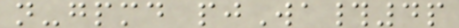n-gpmd pjWa#4p
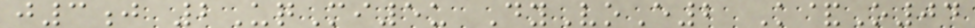j3j 2UqMi5u DyVoE2 K&O04
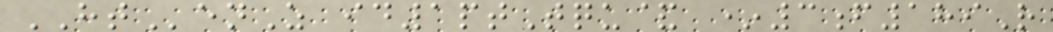HTenZ id1ptTqu& *3f189R
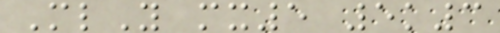MlY mx5 5k3
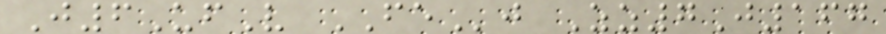J6UfV FEj Zz7J167
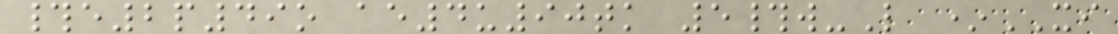#e2p49o ae4u90tk 5#w-L *XI
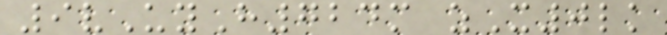9vUyH724m zX0lk
